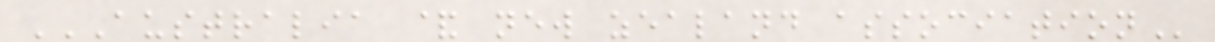AUSTRALIA & NEW ZEALAND ASSOCIATION
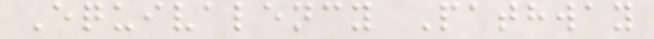Equivalency Pathway
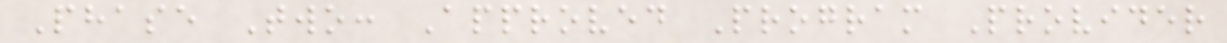Phase Two: Approved Program Provider
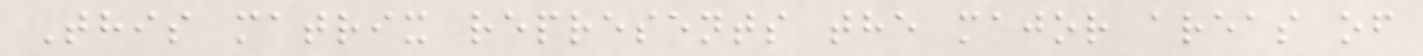This matrix represents the major areas of
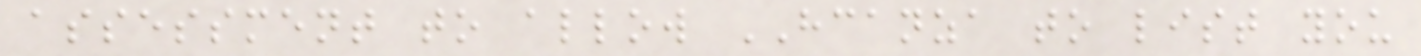assessment to allow HCANZA to list you
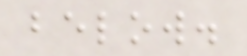below.
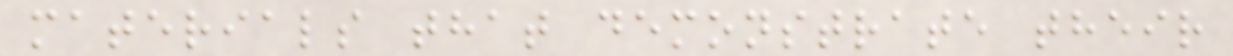materials that demonstrate their
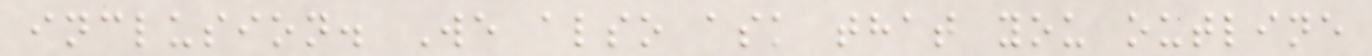inclusion. We also ask that you outline
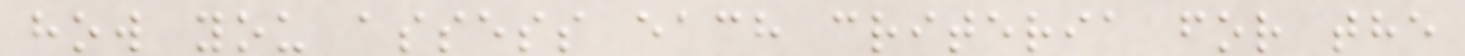how you assess each criteria for the
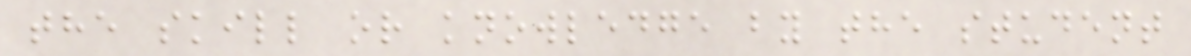the skill or knowledge by the student
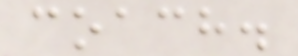coach.
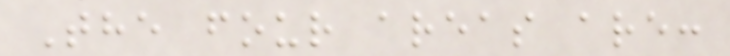The four areas are:
